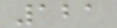121
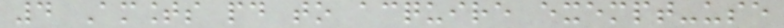4 Amounts paid to acquire exempt-use
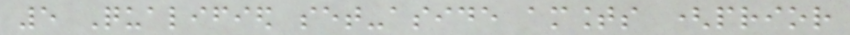5 Qualified set-aside amounts (prior
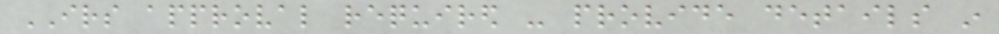IRS approval required - provide details in
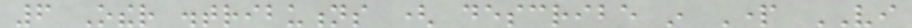6 Other distributions ( describe in Part VI
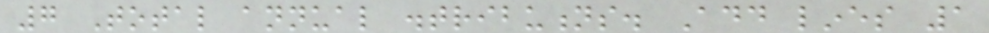7 Total annual distributions. Add lines 1
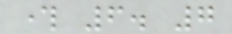through 6. 7
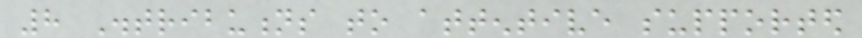8 Distributions to attentive supported
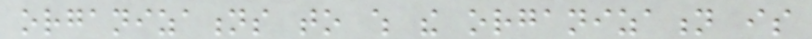organizations to which the organization is
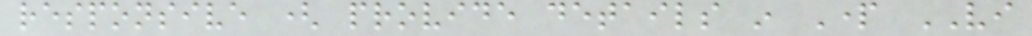responsive ( provide details in Part VI
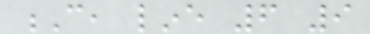C, line 6 9
